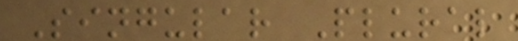Singular Plural
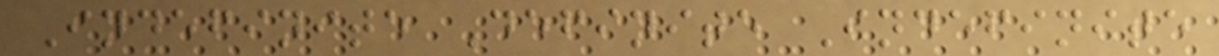Indefinite Definite Indefinite
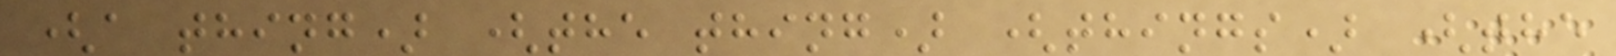(a thing) (the thing) (things) (the
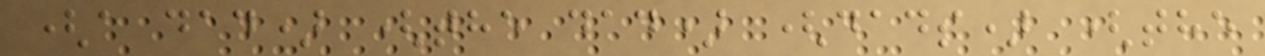(a dad) (the dad) (dads) (the
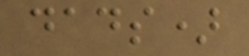dads)
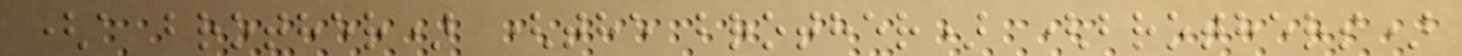(a brother) (the brother) (brothers)
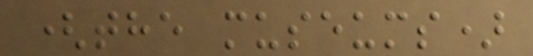(the museums)
